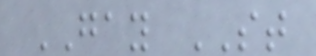GAY ST
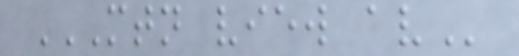MTN VIEW AV
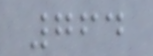764
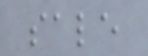sale
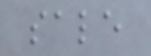sale
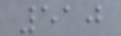510
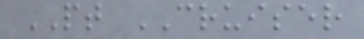PT CRUISER
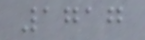1717
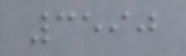3590
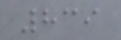839
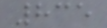835
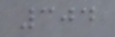304
